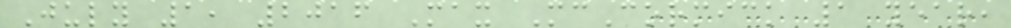July 1, 2016 Max McCormick 1 year,
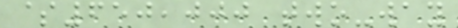$650,000 two-way
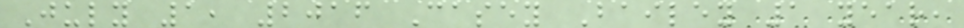July 1, 2016 Casey Bailey 1 year,
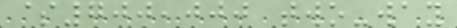$700,000 two-way
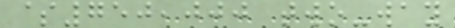$750,000 two-way
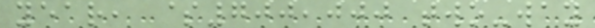year, $700,000 two-way
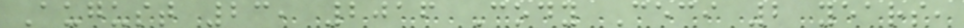August 23, 2016 Cody Ceci 2 years,
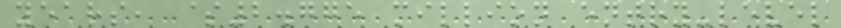years, $2.775 million entry-level
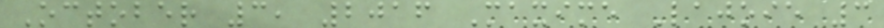October 3, 2016 Maxime Lajoie 3
